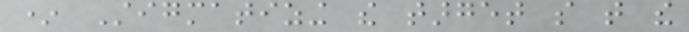* Stigmatizing the target so that the
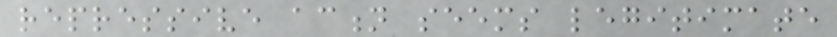repressive action seems legitimate
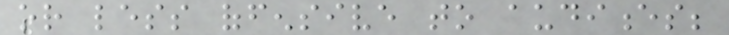or less offensive to audiences;
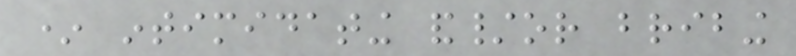* intimidating and/or bribing
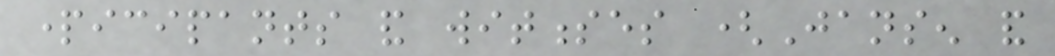participants and witnesses (Jansen and
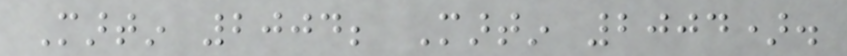Martin 2004; Martin 2004).
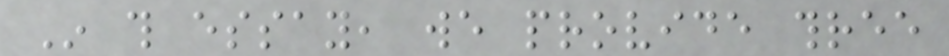In this essay, we provide three
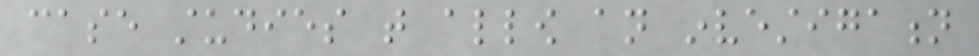case studies that allow an investigation
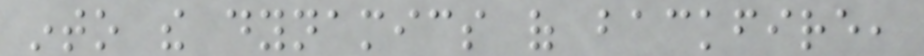into the dynamics of backfire,
